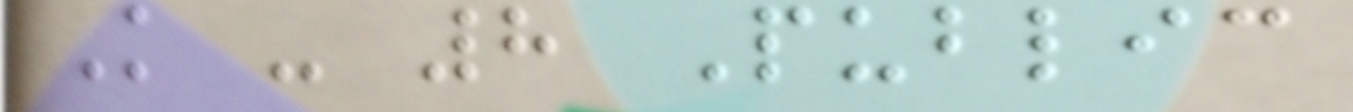K - 8 Public
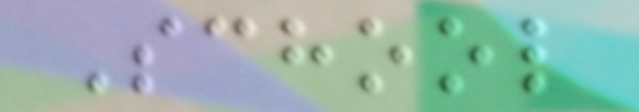School
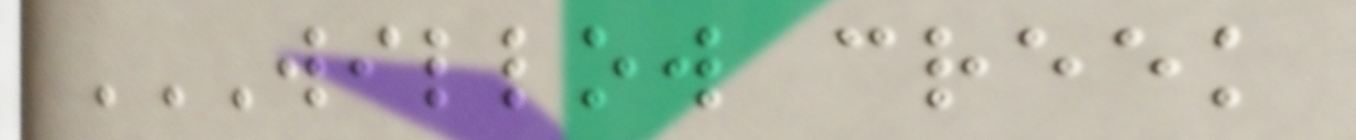WILLOW CREEK
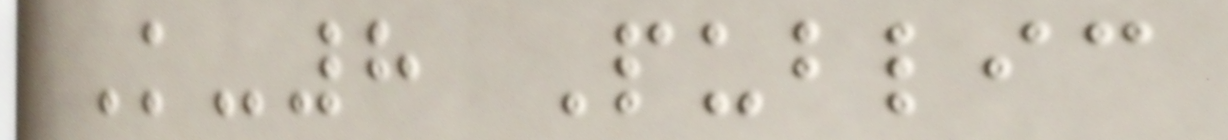K-8 Public
